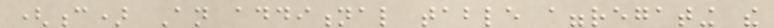(c) An additional table aggregating the
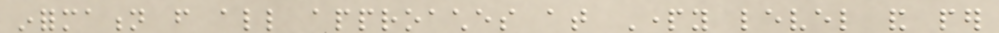information from all approaches at Party level and per
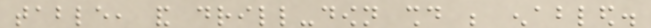table, and drill-down should be enabled.
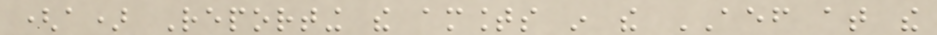(a) Reporting the amounts in the AEF at the
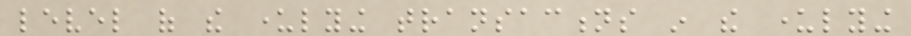level of the underlying transactions in the underlying
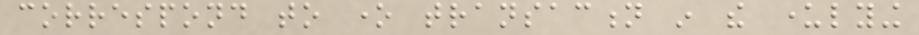correspond to one transaction in the underlying
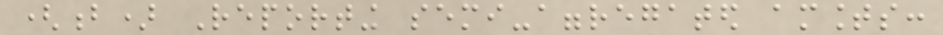(b) Reporting semi-aggregated amounts:
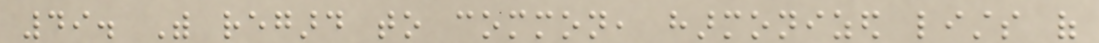49. With regard to common, harmonized lists of
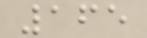165
